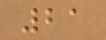21
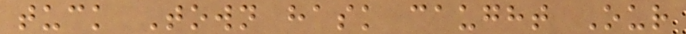tuck Town hask caught Our
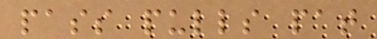pass pulls pat
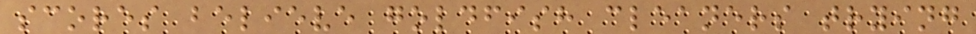scores believe goldfish cleaners trying
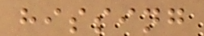hissing
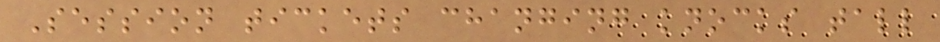Session tickets changing knocks tall
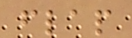flap
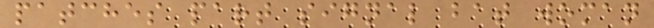patches part signal bat woman
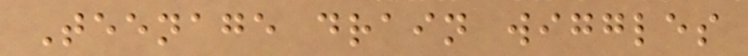Teenage drain wiggles
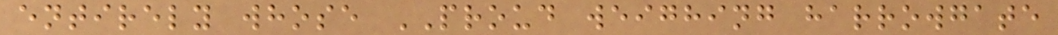entirely whose PROUD weighing harrowgate
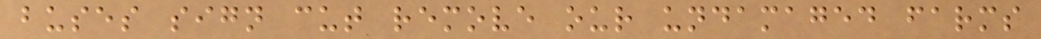buses sign cut remove our undamaged farms
